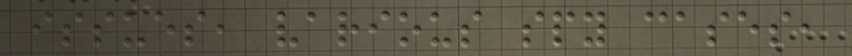issues, various spy cases,
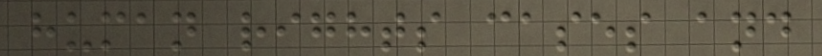human rights cases and
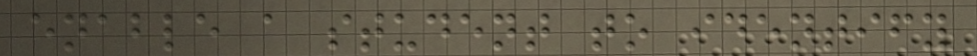enable a student to identify
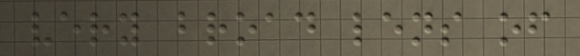very broad lens of
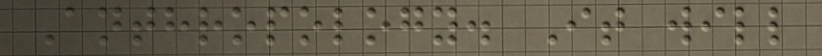Anthropology. It will
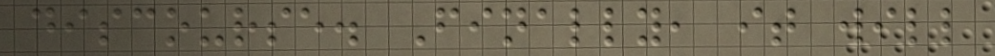discourse. Finally, it will
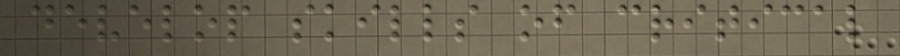develop skills of critical
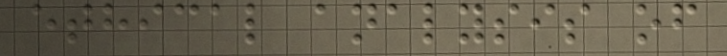ethical analysis of
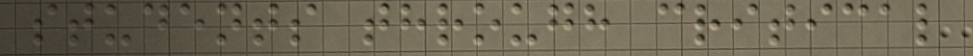students through critical
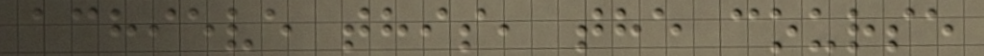achieve this, the course
